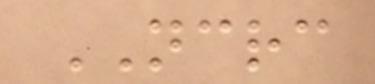NCRC
